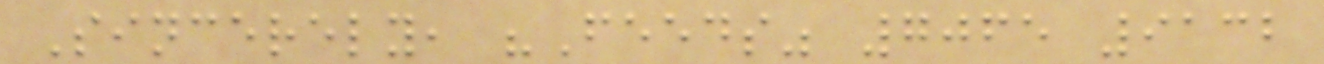Sincerely, "Feeds" 7065 9132
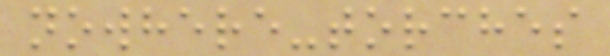nowhere-torches
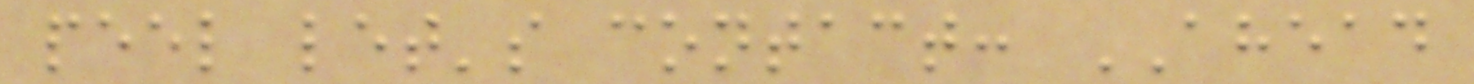peel let's contact: AHEAD
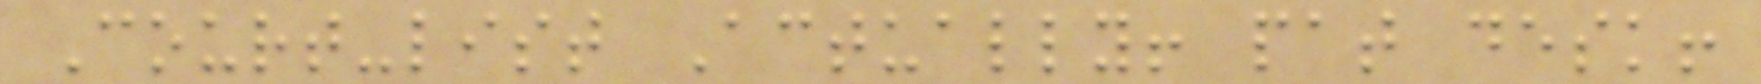Court-list Actually! pat desk!
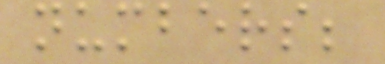numbers;
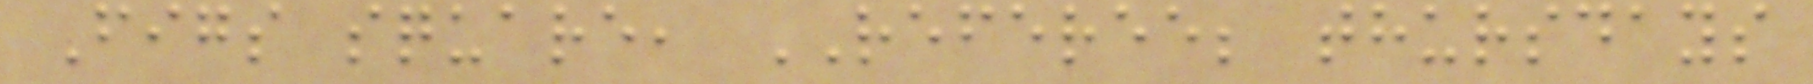Figs square, REFEREE; thursdays
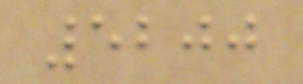5200
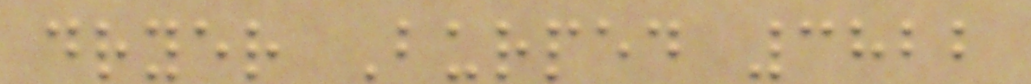dryer Burped 3822
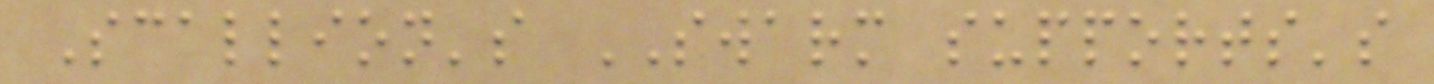Scallion's SWARM supports's
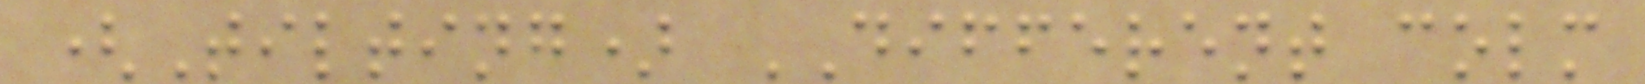(Tilting) DIFFERENT colm
